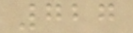727
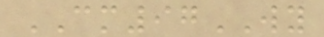CM97WY
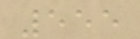555
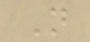N
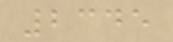2345
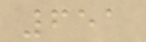651
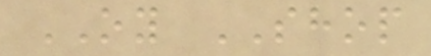OY SHOP
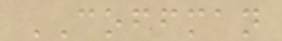COFFMAN
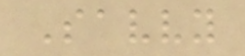Savvy
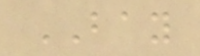BAY
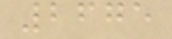2675
